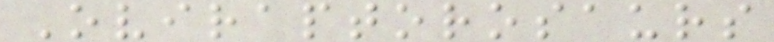Oviraptorosaurs
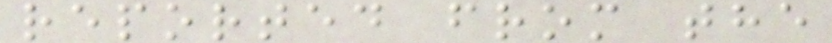reported from the
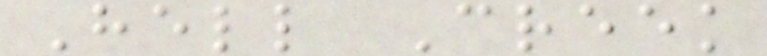Hell Creek
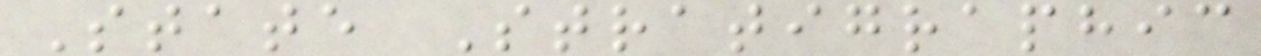State Stratigraphic
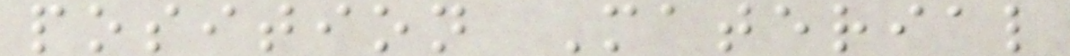position Material
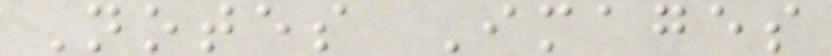Notes Images
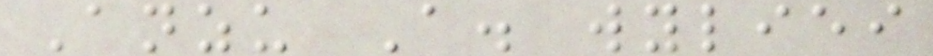Anzu A. wyliei
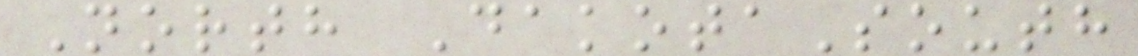North DakotaSouth
